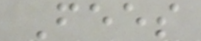Fees
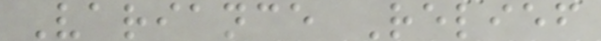Variance Relief
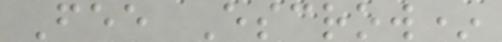Fee Escrow*
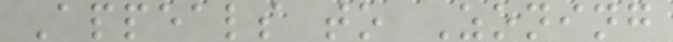Appeals to Zoning
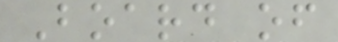Board of
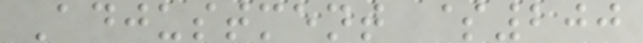Adjustment $200
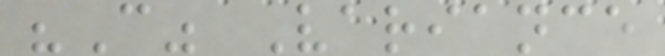"C" Variance
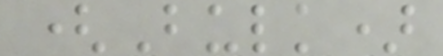(Bulk)
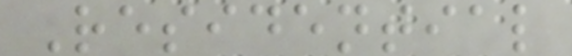Residential
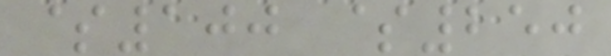$100 $250
